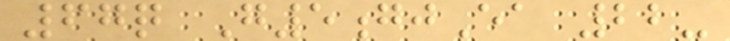67q G5gjEa 22-
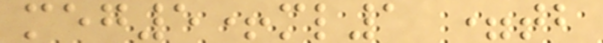meg5+ml1 =tb
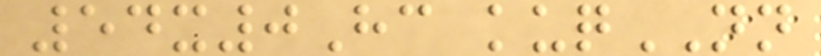54x0Hc kuqNN
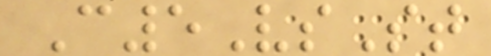C5VsSt
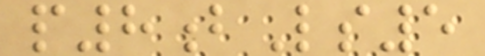p8bLs5
